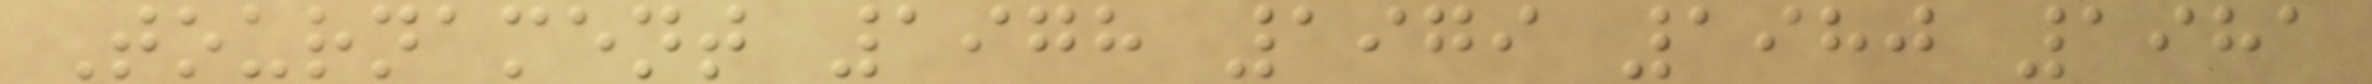Tournament 1978 1979 1980 1981
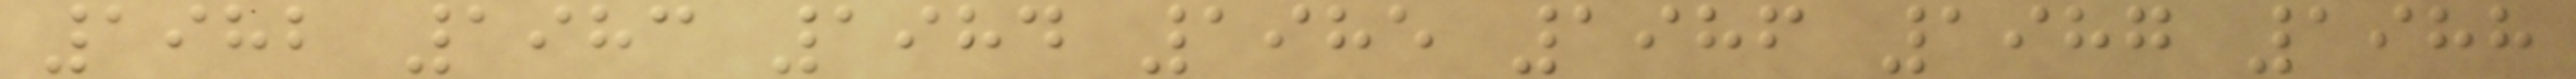1982 1983 1984 1985 1986 1987 1988
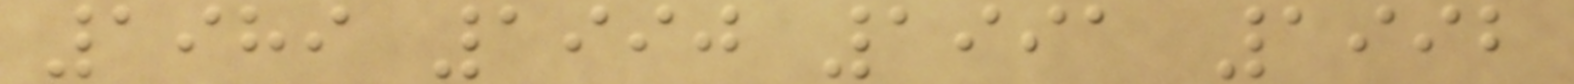1989 1990 1991 1992
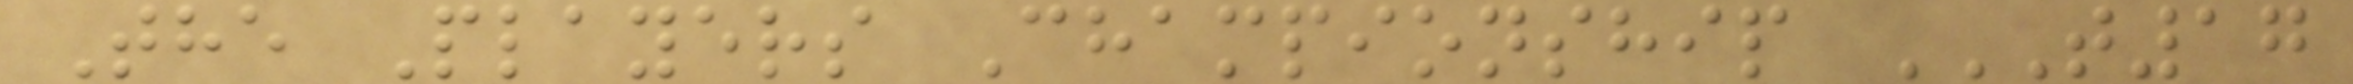The Players Championship T17
